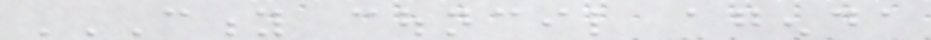CITY COUNCIL AGENDA
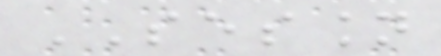SESSION
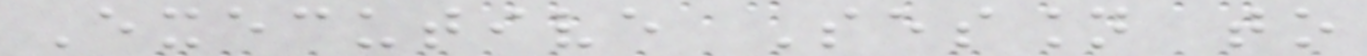Executive Session to
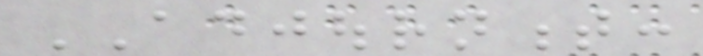ADJOURNMENT:
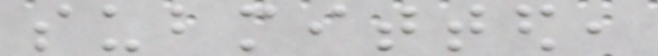submitted,
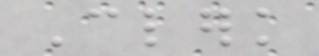Clerk
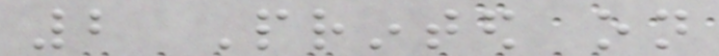2 Printed on
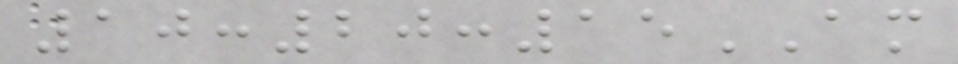10:20:15AM
